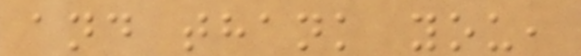and thank you,
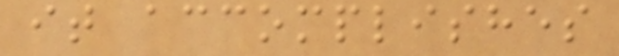it accomplishes
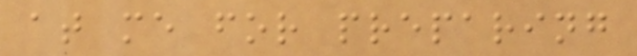at me for preparing
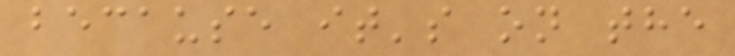because it's on the
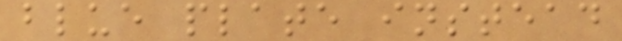blue plate instead
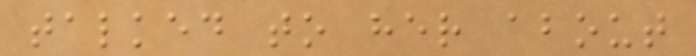talked to her about
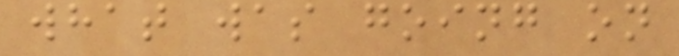what was going on
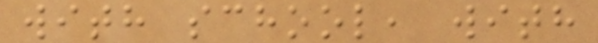with school, with
